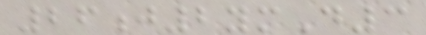26j2ymD3
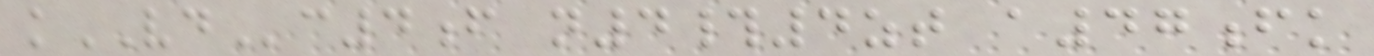kVDc4f n4#4zt a47fk
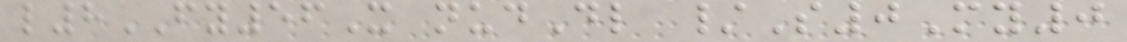l8FY56X nudDl /S0My0
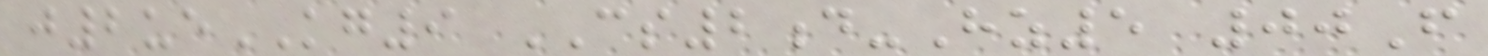j2ueKG9 CS2d-Hz5 00F
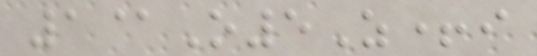1@O5Z+i
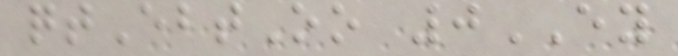qtEbtOo 0EY
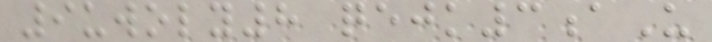9uwoly8 qejk3aU
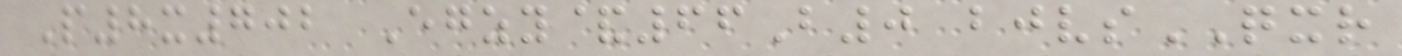P8x702 Egzy&66B0 bjvsQXR
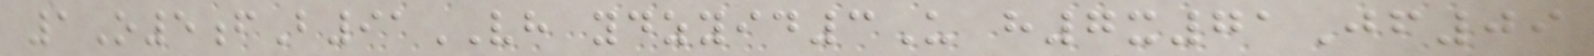1O5fB91VH ydzyid3U h7x71Jf09
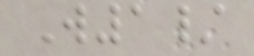W1/
